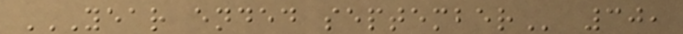YEAR ENDED SEPTEMBER 30,
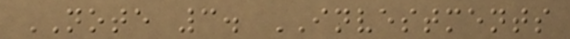NOTE 3. INVESTMENTS
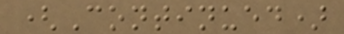(Continued)
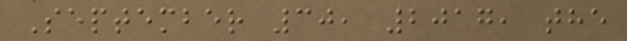September 30, 2017, the
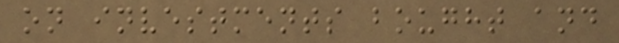on investments bought and
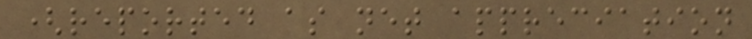(reported as net appreciation
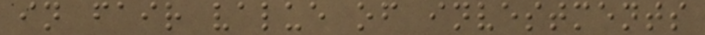in fair value of investments
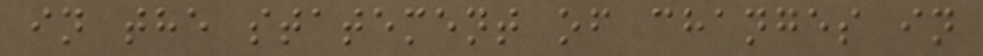in the statement of changes in
